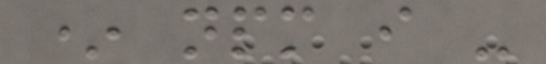* npm i -
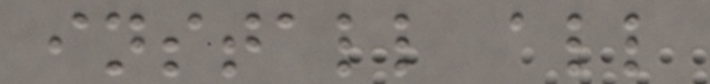install all
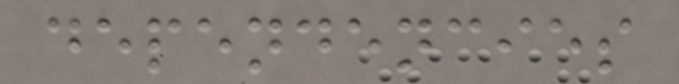dependencies
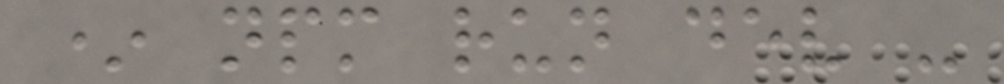* npm run dev -
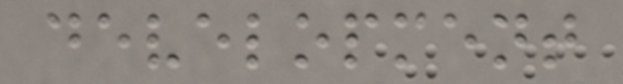development
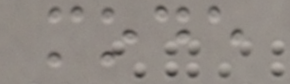mode
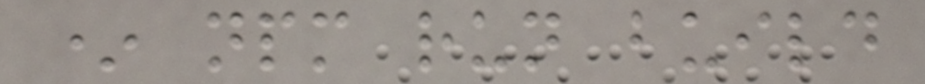* npm run build
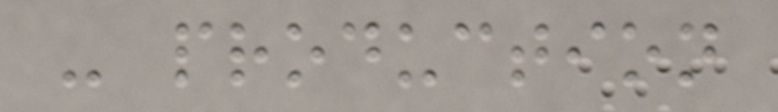- production
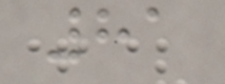81
